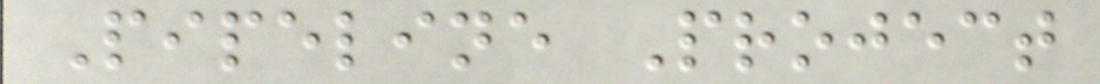Pipeline Project
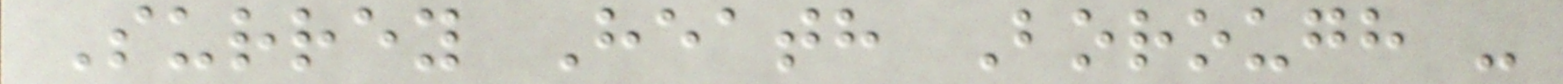Surrey Heath Borough -
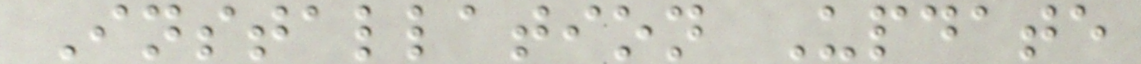Installation Update
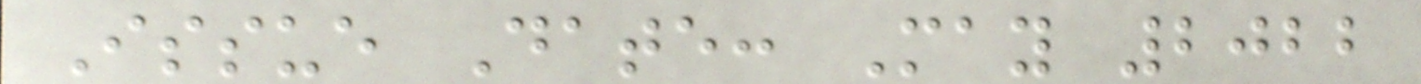Issue Date: May 2022
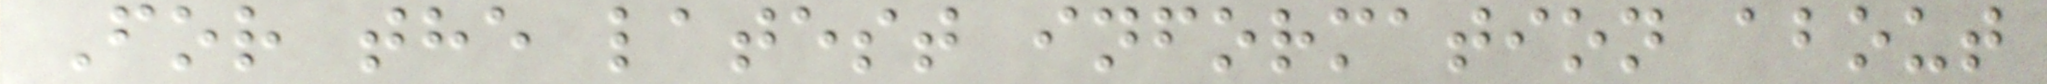For the latest information about
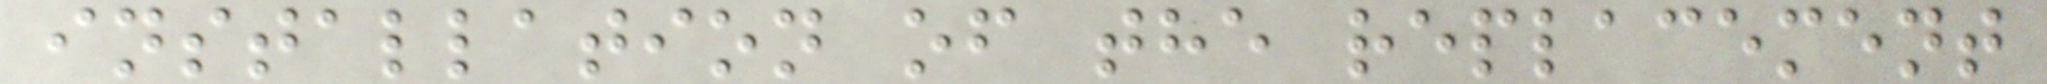installation of the replacement
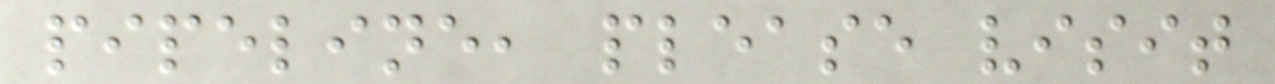pipeline, please visit
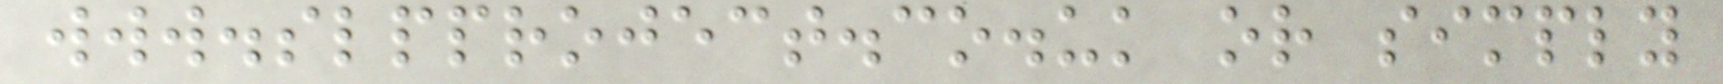www.slpproject.co.uk or simply
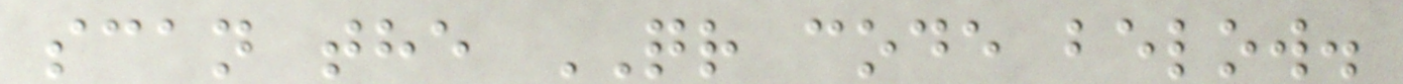scan the QR code below.
